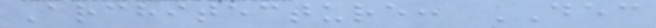Architecture: DEC
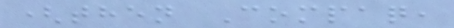(then Compaq,
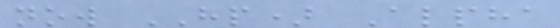now HP) Alpha
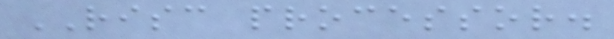RISC processor.
